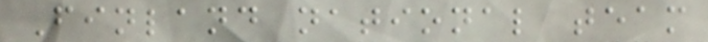Finland national team
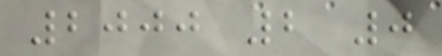2000 2 0
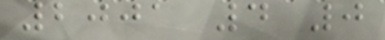2001 4 0
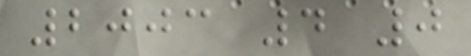2003 4 0
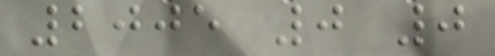2005 0 0
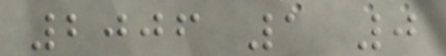2006 1 0
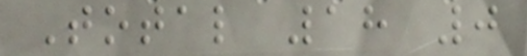Total 18 0
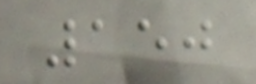150
